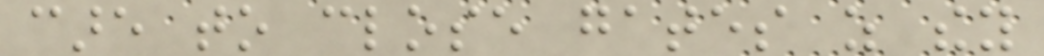care to close gates as they
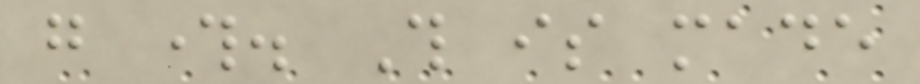go through. This is made
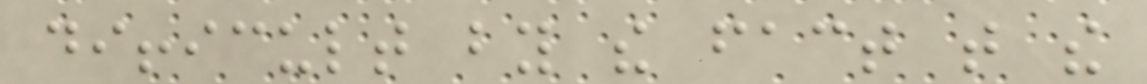difficult by the fact that the
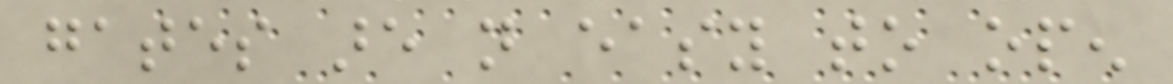gates are not easy to open
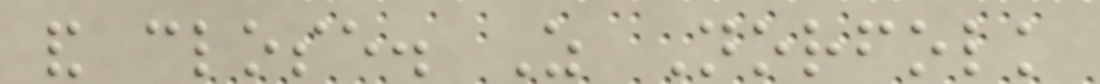and close. As Norfolk
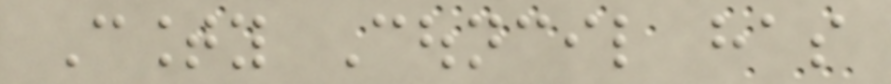County Council has
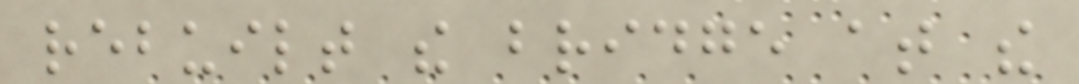rebuilt the bridge at the
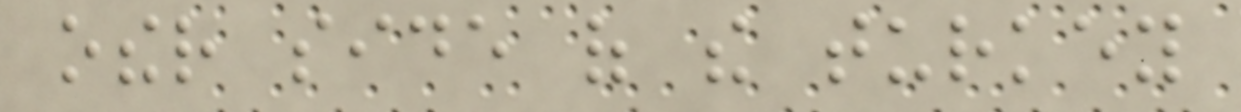other side of the turkey
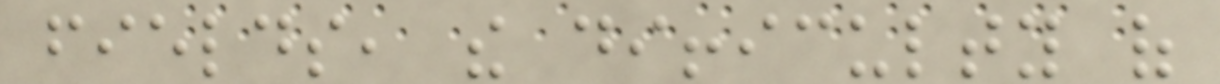fields, the difficulty of
